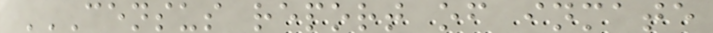CENSUS REPORT OF INMATE
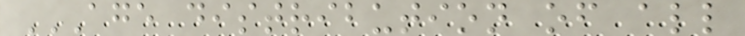AGE DISTRIBUTION OF ALL
